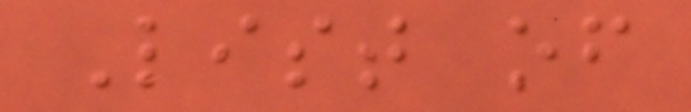List of
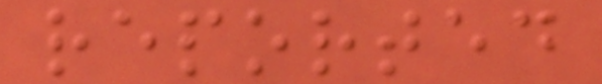reported
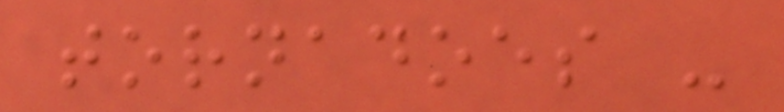tornadoes -
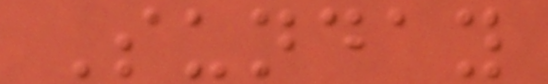Sunday
